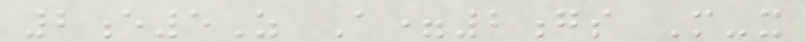2e5Z A=2gs M-x
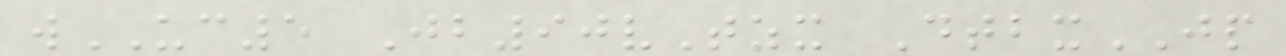wUC5 Jb90vTzx DtbxJP
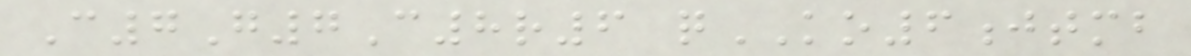C7G7C8r6 qKO6jtmb
